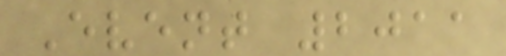Event 2011
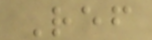Ref
